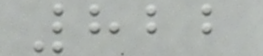822
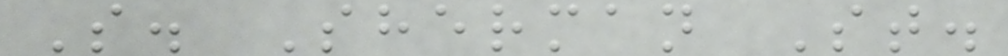S. Sherman St.
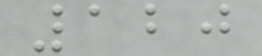120
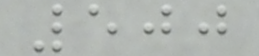500
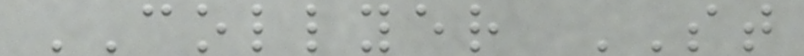COLLYER ST
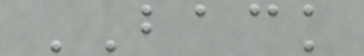BACK
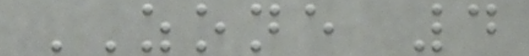ZONE 4
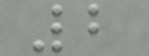2
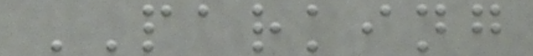PARKING
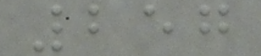257
